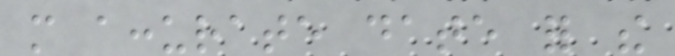more accurate date for the
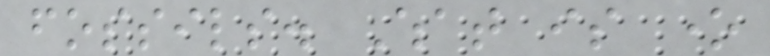fossils. What is one
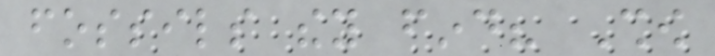fossils they find? Show
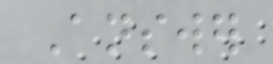Answer
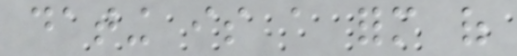dating is a form of
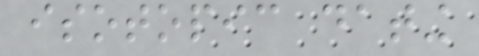isotopic dating
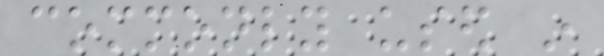commonly used in
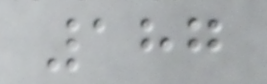187
